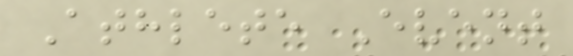Athlete Event
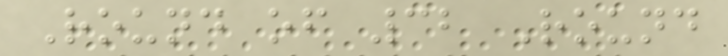Round of 32 Round
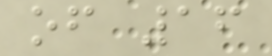of 16
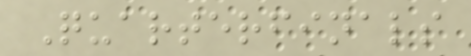Quarterfinals
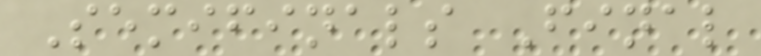Semifinals Final
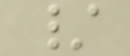/
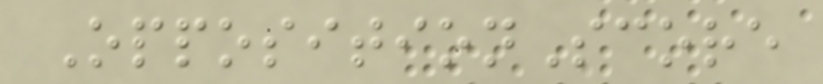OppositionScore
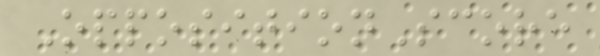OppositionScore
